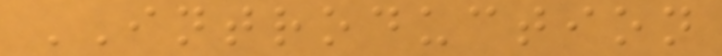INTRODUCTION
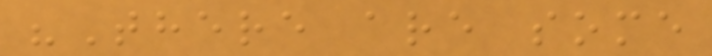"There are some
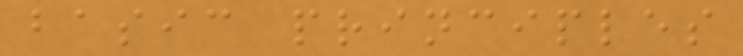basic principles
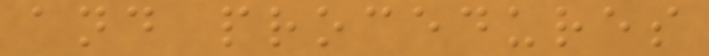and procedures
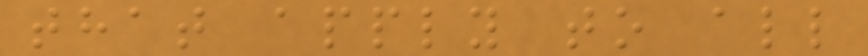that apply to all
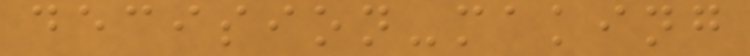decision-making
